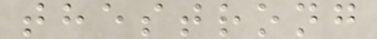thestrong
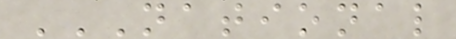NATIONAL
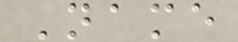Name
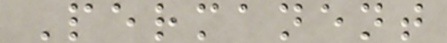Permanent
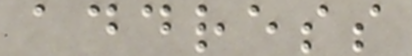address
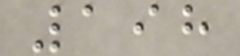198
